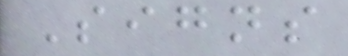Signs
